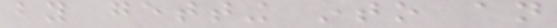by getting into an
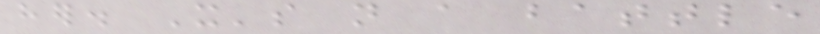her. It's not a battle
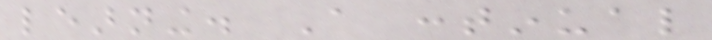learning. A continual
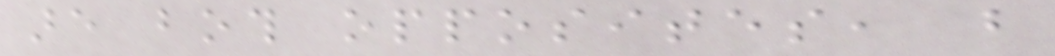are both opposites, but
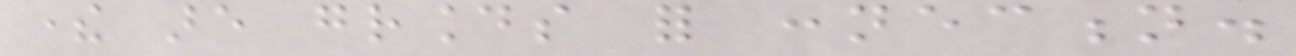there are grounds for connection.
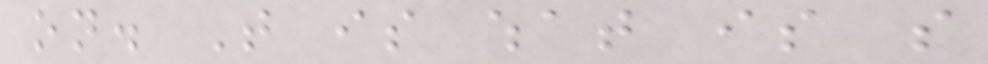on. That is what is so
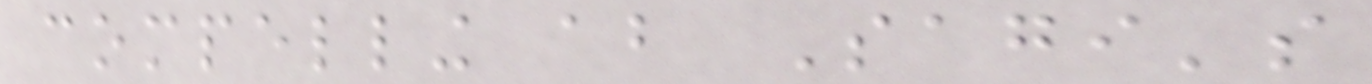compelling about Sagi's
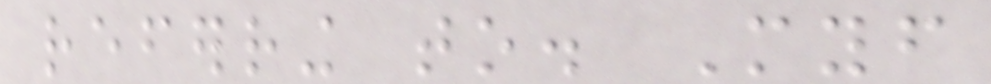referring to. Myself
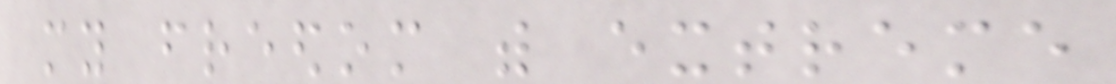my freedom with extreme
